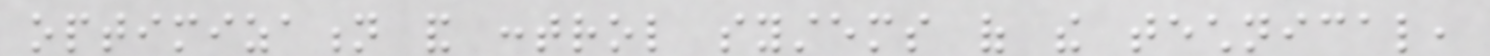optimization and control systems of the technical,
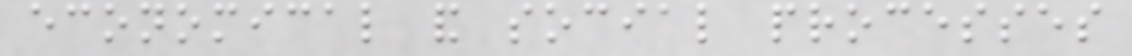economical and social processes
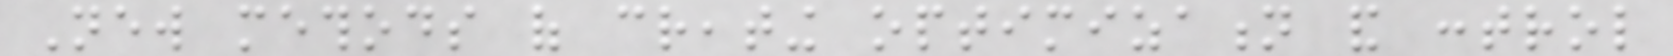New methods of creating optimization and control
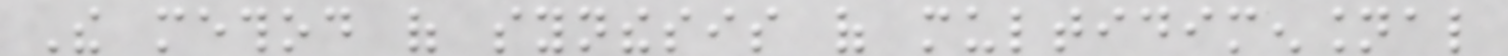The method of synthesis of multidimensional
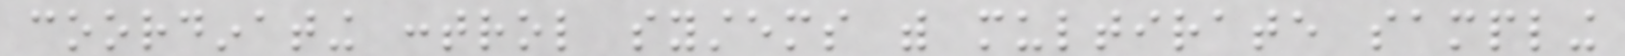coordinating control systems with multirate sampling
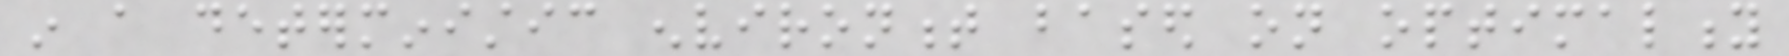in a deterministic environment based on optimality
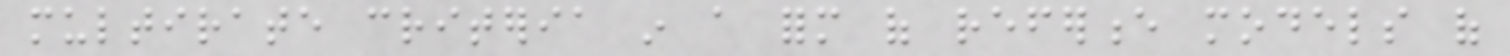multirate criteria in a form of reference models of
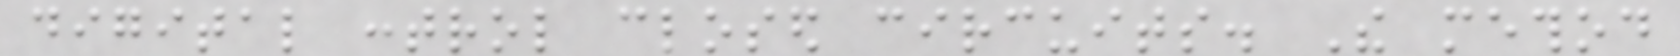digital control closed circuits. The method
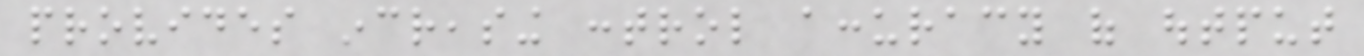provides increasing control accuracy of output
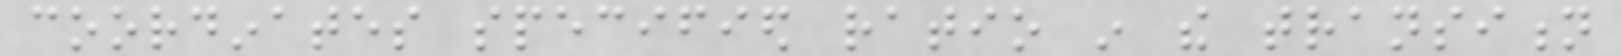coordinates specified ratio in the transition
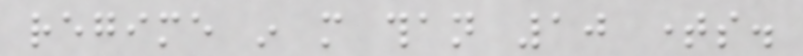regime in more than 10 times.
